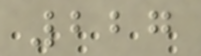227
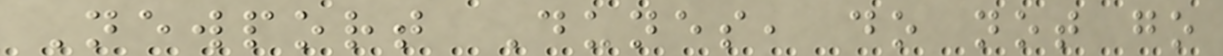Newport Dunes, do not go
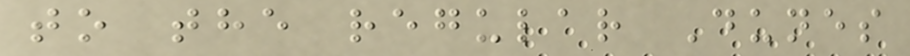to the regular Dunes
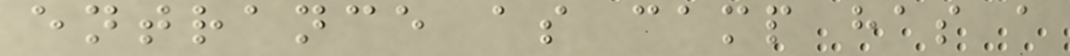entrance as camp has a
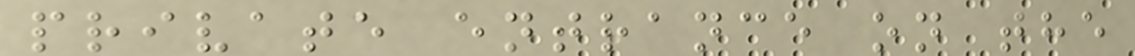private entrance on the
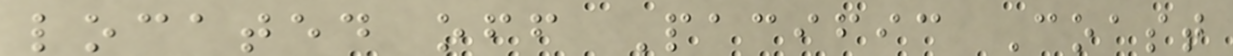located off Pacific Coast
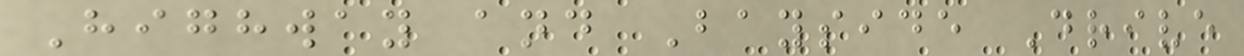Highway and Bayside Drive
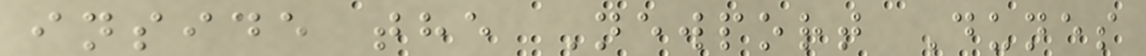inside the Newport Dunes
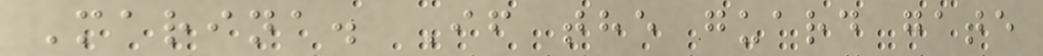Marina. If the guard gate
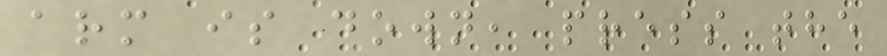arm is down, press the
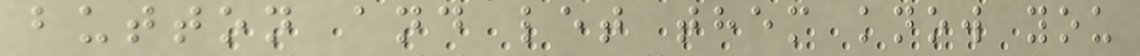button and let them know you
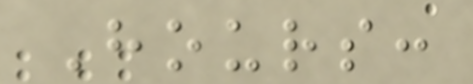Hours:
